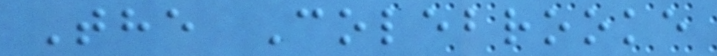The Colebrooke
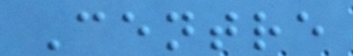Centre
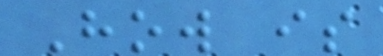How is
